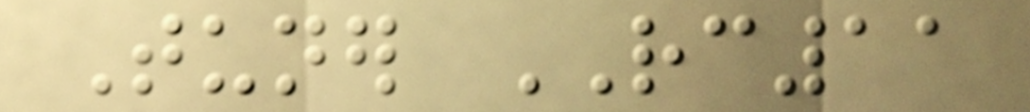Tuner RC11
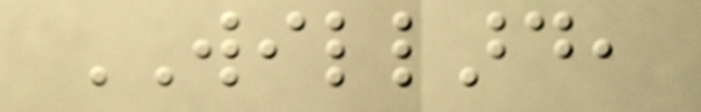WILLARD,
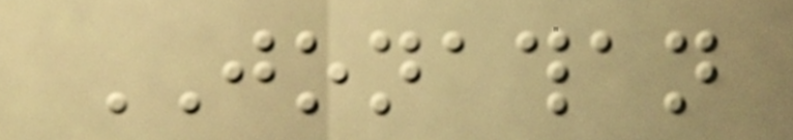JONATHAN
